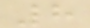8
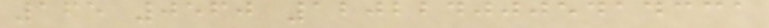165 0560 1202240005414331
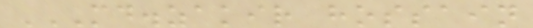MD.ZAKIR HOSSAIN
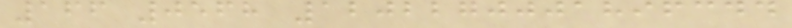166 0568 1202270001896344
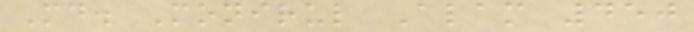Md. Monirul Alam 450
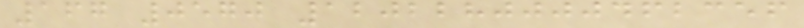167 0570 1202280000462356
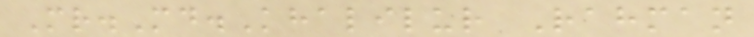Mr.Md.Khalilur Rahman
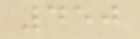450
